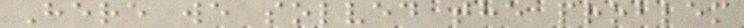Here we solved the problem
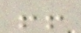!!
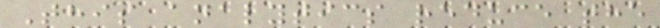This analytics reduce the
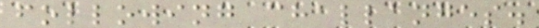following challanges.
